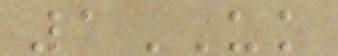1UK
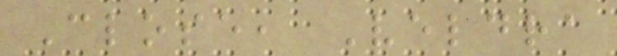Close, Veldra
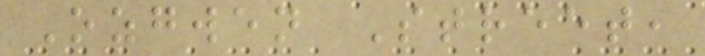Ozgwen Street,
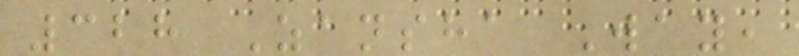328 Zansha Way,
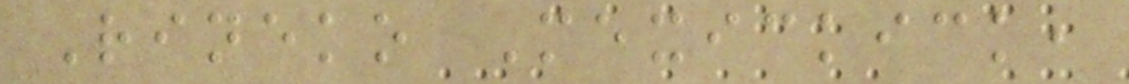Rineko Mexickick,
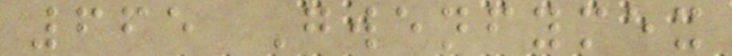665 Gwenfymex
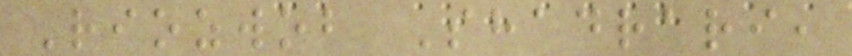Riozwob Shadrari,
